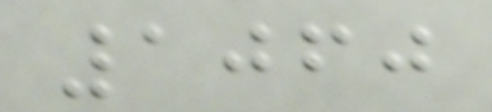1060
